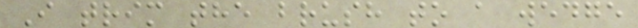I trim the brush to a wedge
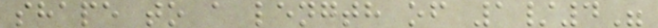shape to a length of 1/4"
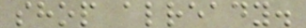shop already.
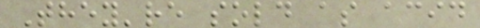They're sold as acid
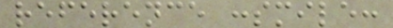reference :smile:
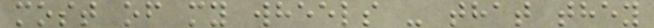most of my wheels - that they
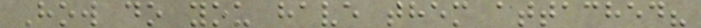How do you have them attached?
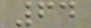64
